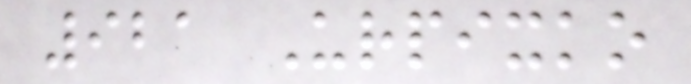921 Urpixko
